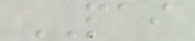PAI
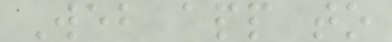Web app to
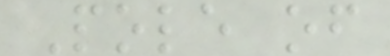Pole of
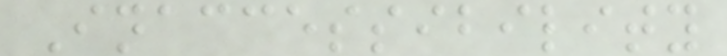Inaccessibility
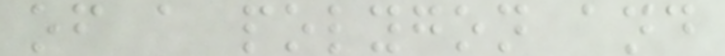of a polygon and
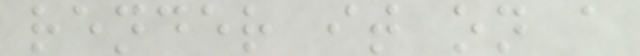render it on a
